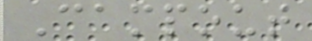Campout
